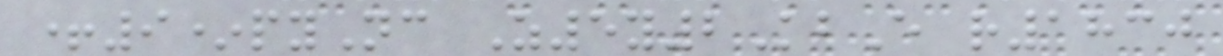+9*pyNc Z5y2KbE r1830
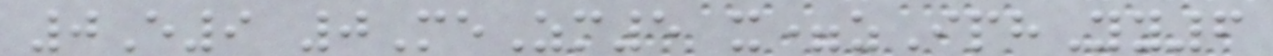0E9 0MeZm5 x=zIphYy6
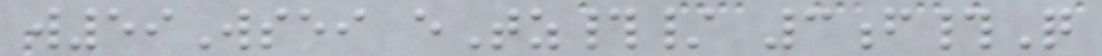w59Wsei eTz#/ 3f#Q
